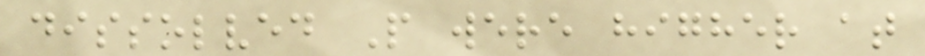dissolved P were higher at
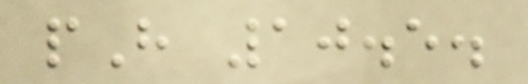pH 10.5.
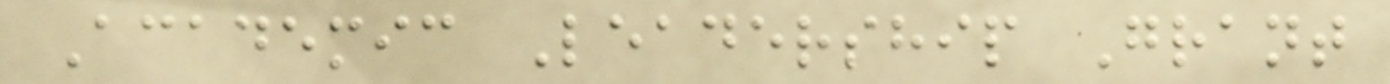Academic Leadership Grant
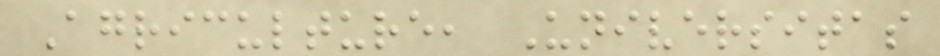Agriculture, Universitas
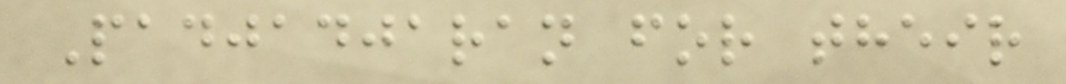Padjadjaran for their
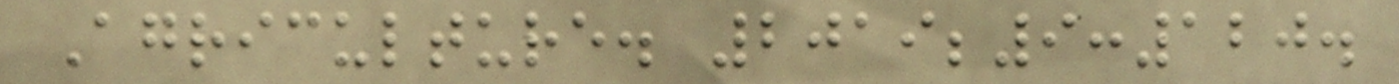Agriculture. 2019;9:120.
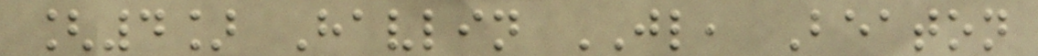[4] Havlin JL, Beaton
